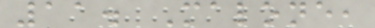11. Malone,
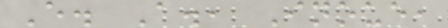E. A., Inoue,
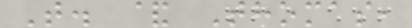T. & Thomas,
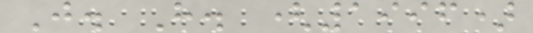J. H. (1996)
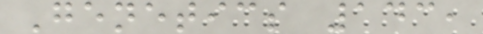Genetics 143,
